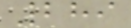289
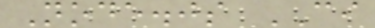Node.js CI
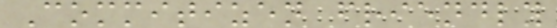Commitizen friendly
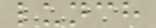lunch
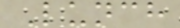Lunch
